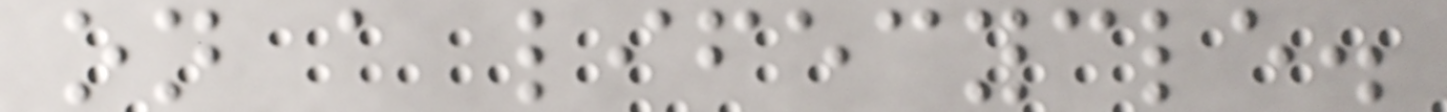on a lifecycle.
